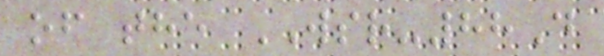of the WSR-88D
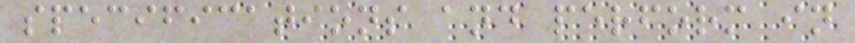specifications and perform in
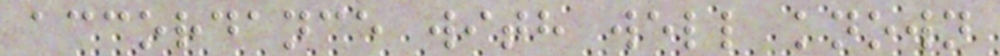accordance with well known
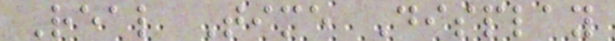Real Time Display
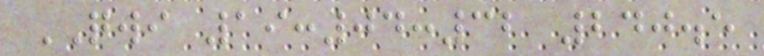QWI 19:04:32 240.5
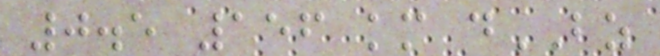0.5 156 km dBZ
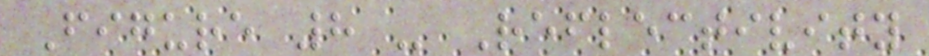Figure 8 - Reflectivity
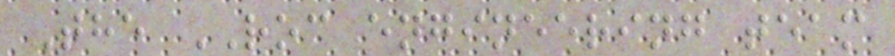The ROC engineering team
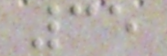35
